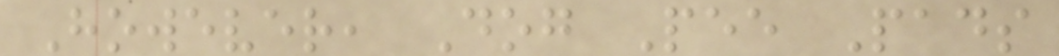However, Dog Pee Pads
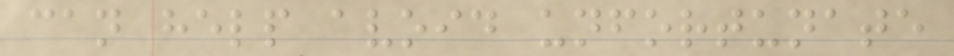can help avoid unfortunate
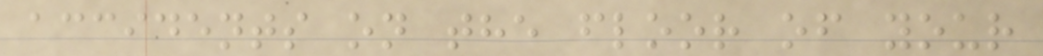accidents on the floor of your
